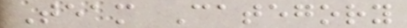Team Category
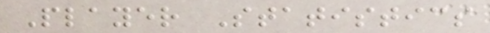Player Statistics
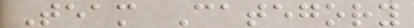Team Category
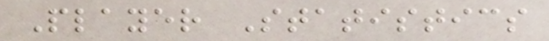Player Statistics
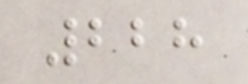228
